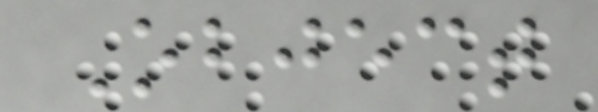Object
